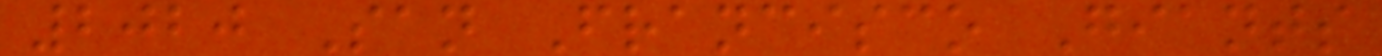2020 San Francisco Giants
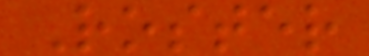Roster
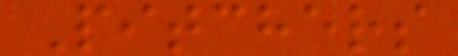Pitchers
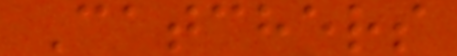Catchers
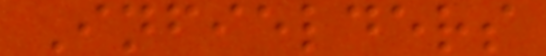Infielders
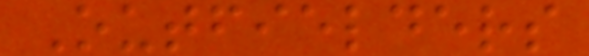Outfielders
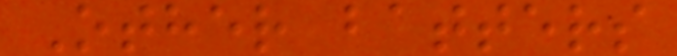Other batters
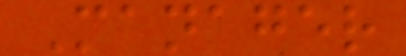Manager
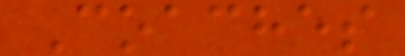Coaches
